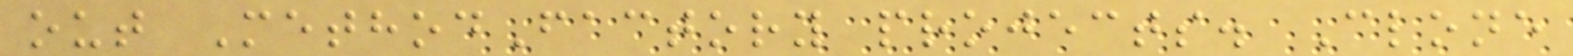out MethodFactory projects. Clone
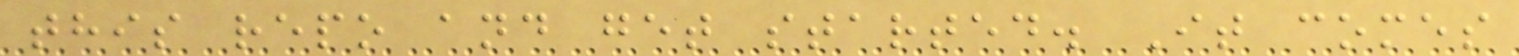this repo and get started. It comes
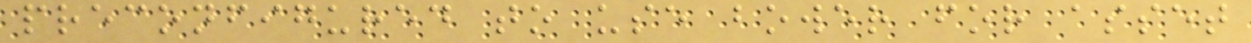preconfigured to use bower for asset
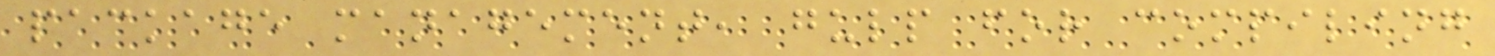package management, gulp for compiling
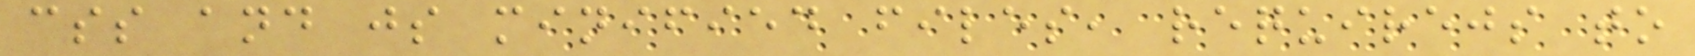css and js minified files, requirejs to
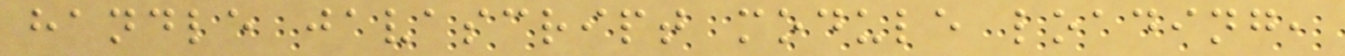handle javascript module loading,
